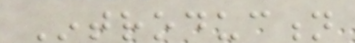Introduction
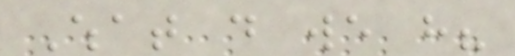What do we have?
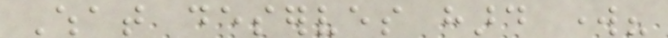What deserves hard work?
